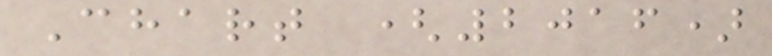Chart (2016)
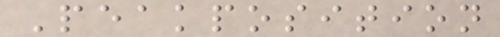Peakposition
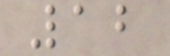12
